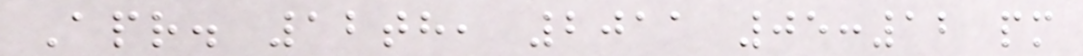Apr. 12th, 2011 05:12 pm
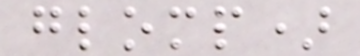glomp)
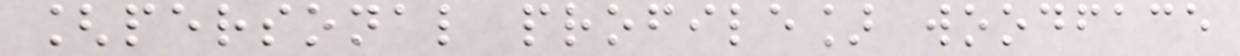[personal profile] woodface
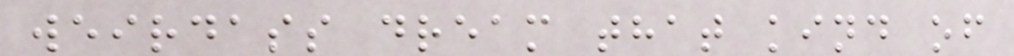weirdass dream that kind of
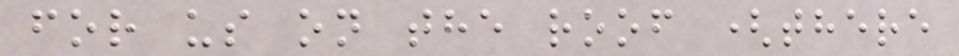for us on the roof (there
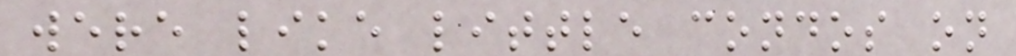were like little condos on
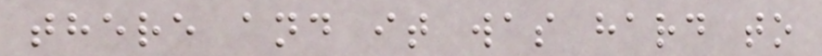there and it was hard to
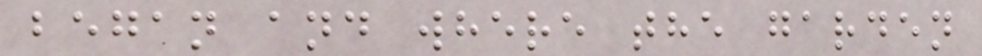began and where the garden
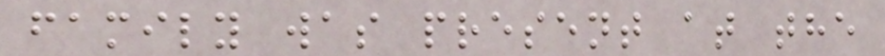family was present at the
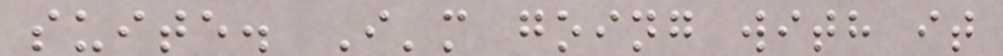suite. I'm going with it
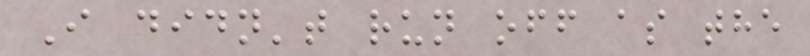I didn't run off as the
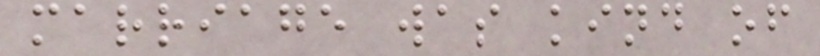marriage was kind of
